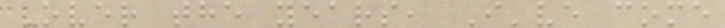Over the years, I've come
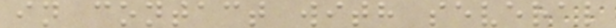in contact with several
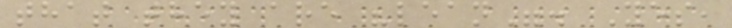that they are "lean". Yes,
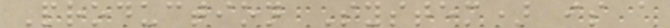Production System) is a
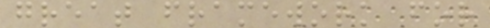great framework for
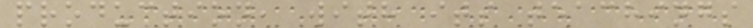production, with its teachings
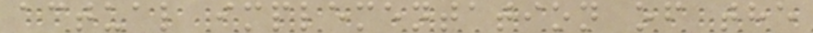actual implementation of the
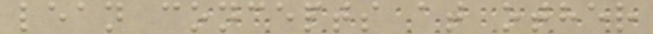lean concepts at other
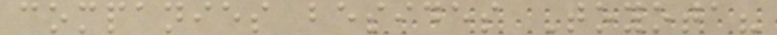companies besides Toyota?
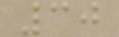30
